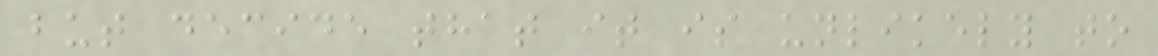but decide that it is unlikely to
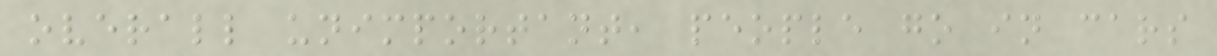overall unimportant, people go in cars
